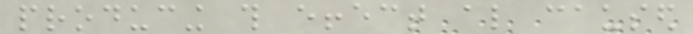producing this effect also caused
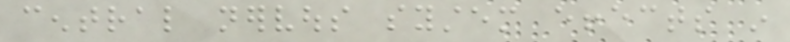central nervous system effects in
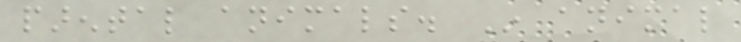parental animals. In animal
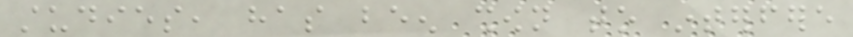studies, has been shown to interfere
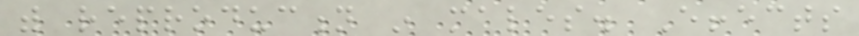with reproduction in males. Effects
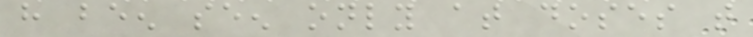have been seen only at doses that
